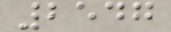2547
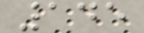145
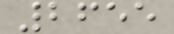2655
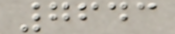7643
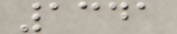1341
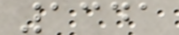1341
